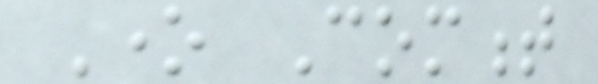One Comment
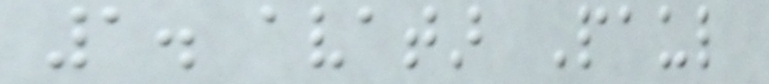1. avatar Paul
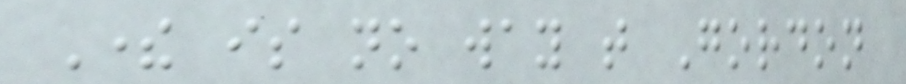There is no way that Gordon
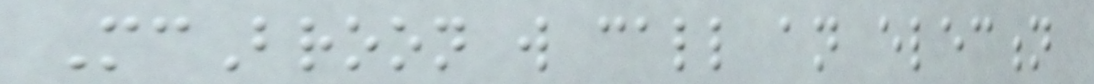McBroon will call an election
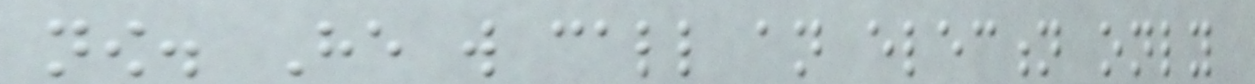now. He will call an election only
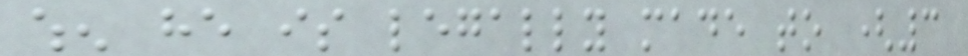when he is legally made to (3
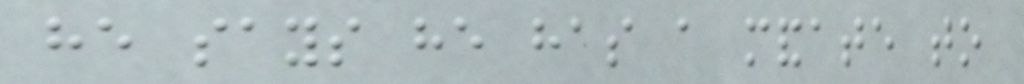he says he has a mandate to
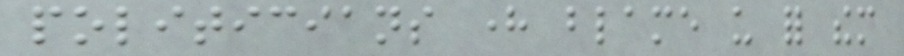politicians here blame us for them
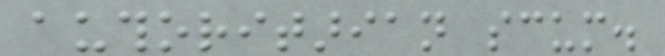authoritarian scum.
